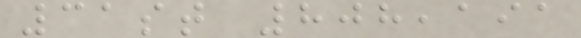31st 808,191
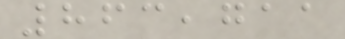863,711
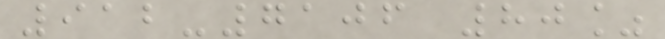912-7106 80%
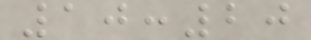10:20
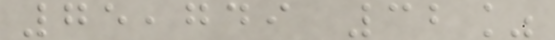75,749 32%
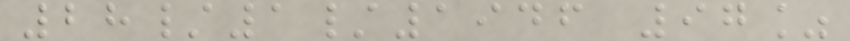28/1/1946 97%
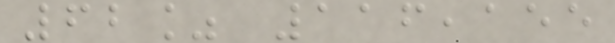62% 116,155
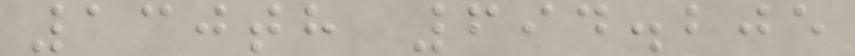130th 694.205
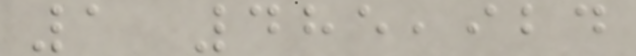1 485,924
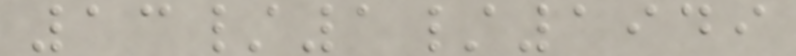13/1/1949
